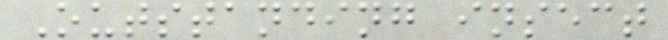Outstanding insect
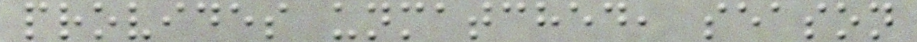provides unmatched, season
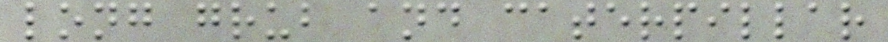long grub and caterpillar
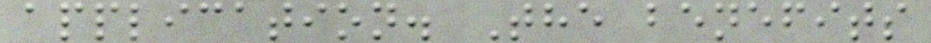application. The benefits
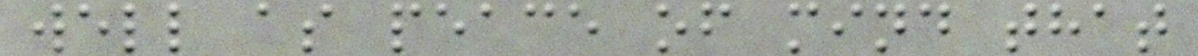well as peace of mind that
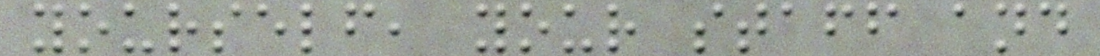yourself, your staff and
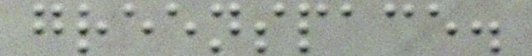greenspace.
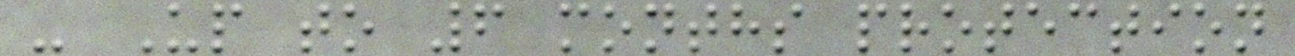- Up to 6 months protection
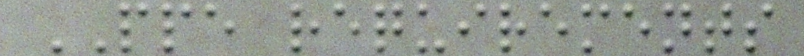PPE requirements
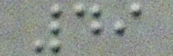49
